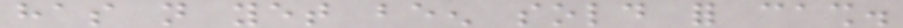has not yet been sold for cash.
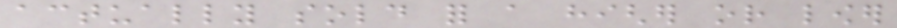actually sold for a higher or lower
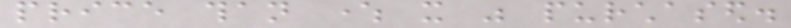price than where it was purchased.
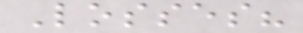Losses?
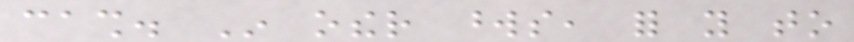cash. In other words, for you to
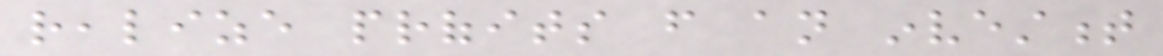realize profits from an investment
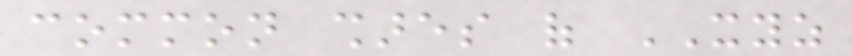common shares of XYZ
